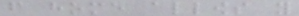from home allows you
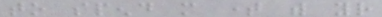to spend more time with your
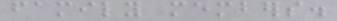family members.
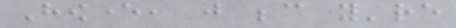However, just because you're
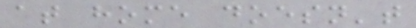at home doesn't
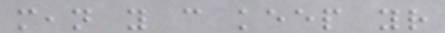mean you can keep your
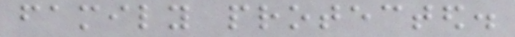family protected.
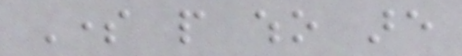Some people who are
